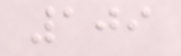109
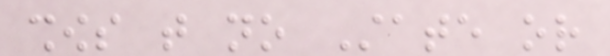shows that no State or
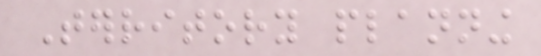Territory planning
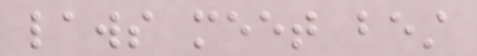laws meet best
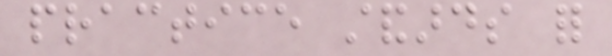practice standards for
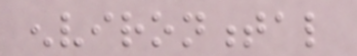environmental
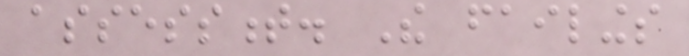assessment. The failings
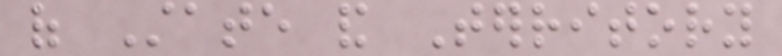of State and Territory
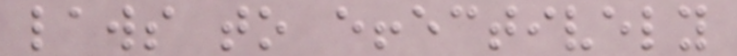laws to effectively
